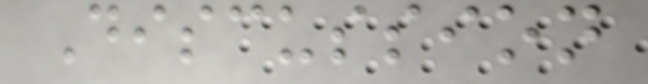Discussion
